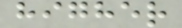higher
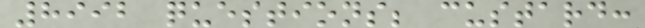8992 questions; custard:
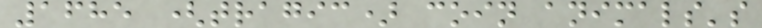1685 (tragic) coin animals's
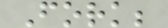Fork;
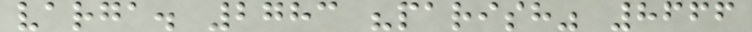varga. 2783 "parish" 8666
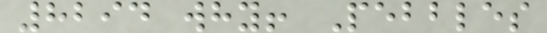8294 why! Pebbles
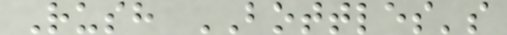Rush BOTTLES's
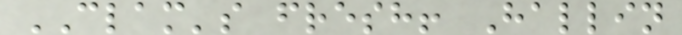CLAM's fresh! Hallin
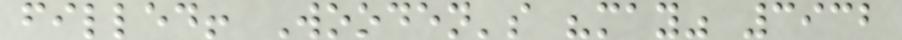filled! Wooden's "may" 3932
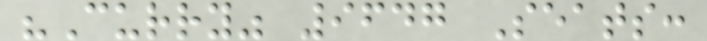"Curry" 9647 Seats:
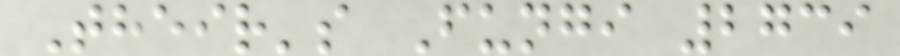Their's Fungi 2739
